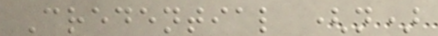Credential (n)
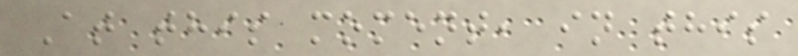At this moment, in this
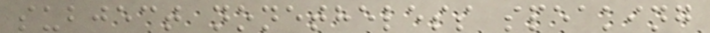subject nonetheless speaking
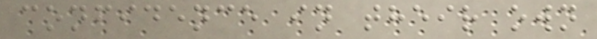confidence in their own
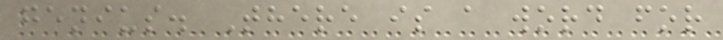genius. There is a word for
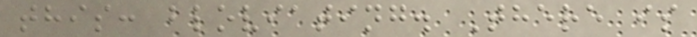this: bloviating. There is
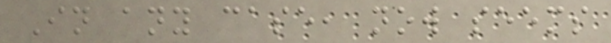In any case, now seems
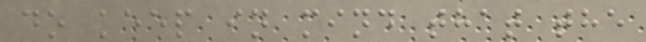do keep in mind that the
